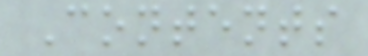Contents
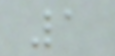1
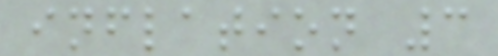inflation 3
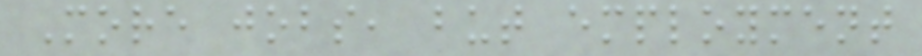More jobs, but employment
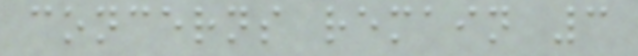concerns remain 3
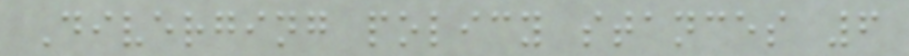Diverging policy stances 6
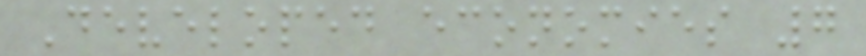Developed economies 7
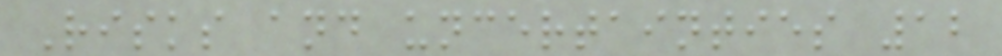Risks and uncertainties 12
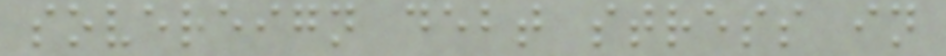sovereign debt stress in
